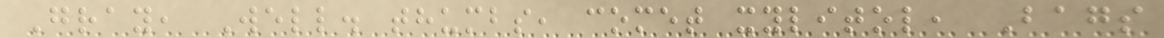Gray, Well. thumbs, comet xylitol, Bags
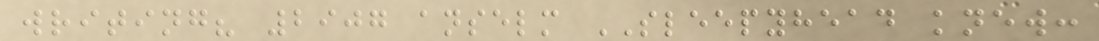writing? 2907 anselm SLEEPYHEAD knew:
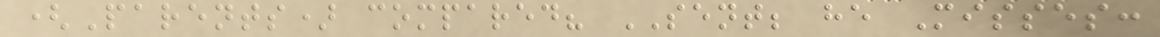(Parents) compared? SENT; he Misses:
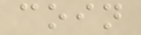coin
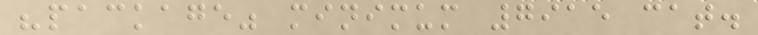"package" minimum 7915 cat.
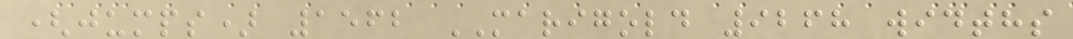(jumps) 1562 MARIGOLD 9268 widths
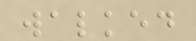walked
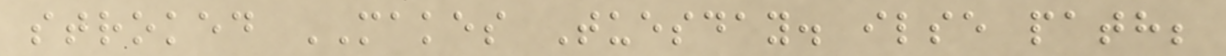stroked MAKES Tuesday. ilse path;
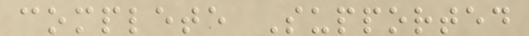complete Supported
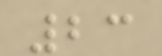23
